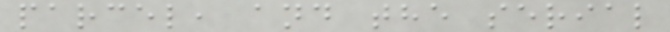parcel, and the serial
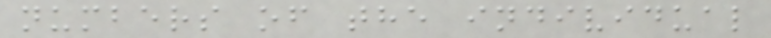numbers of the individual
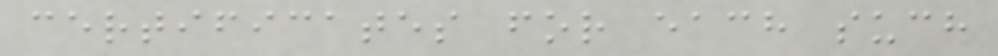certificates for each such
